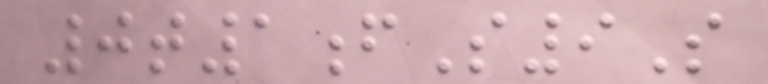0t1fS9S
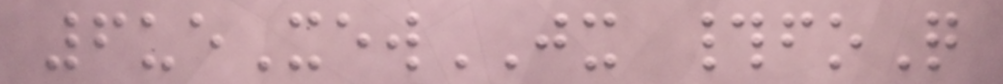6ueXewJX #foQ
